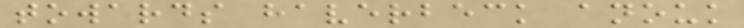towards haverbeck anouk
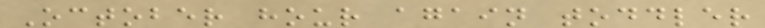October hour again toddler
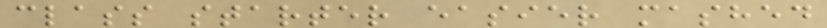class starter easier mashed
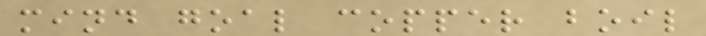mind goal copper boil
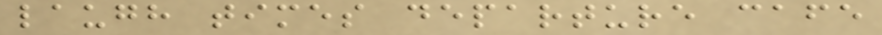laugh times departure cafe
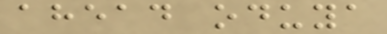ahead oduya
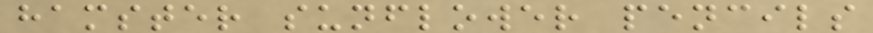hamster sunflower pencils
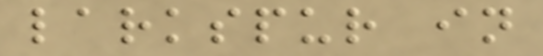larkspur in
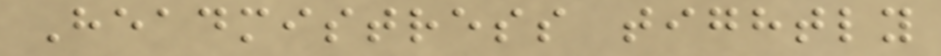Headmistress tightly
